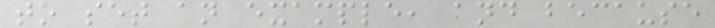to set an example, and because
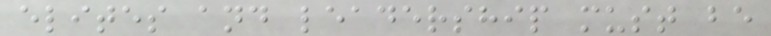elites and leadership must be
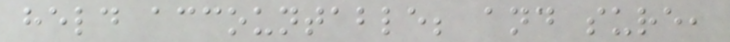held accountable; and sure,
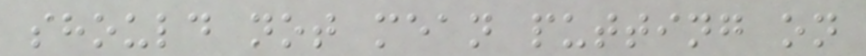should not mean putting on
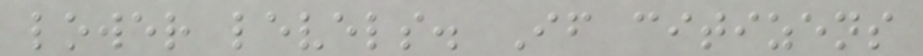lower levels. If citizens
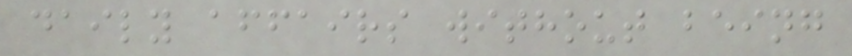daily affairs without being
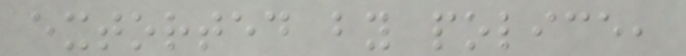extorted by police,
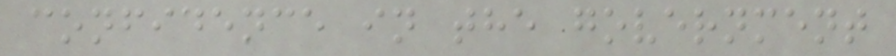confidence in the government
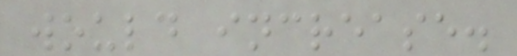would increase.
